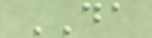DA
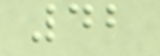42
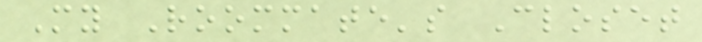My Roommate's Closet
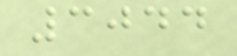3044
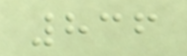836
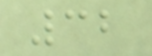32
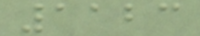1123
